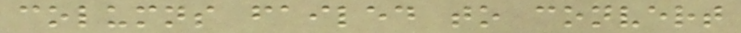columns failed to convert
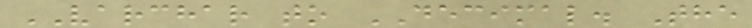VARCHAR to DECIMAL. The
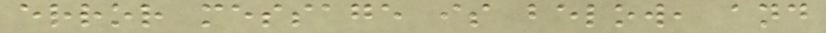error message is below, and
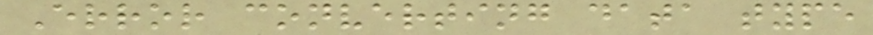Error converting data type
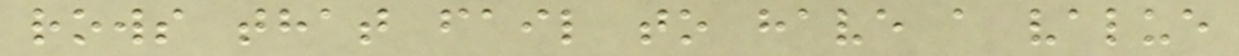rows that fail to have a value
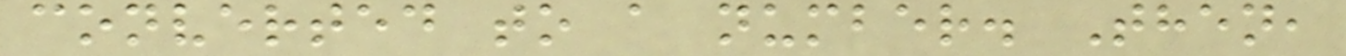converted to a number. Then,
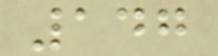147
